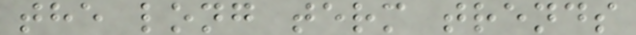the long term trends
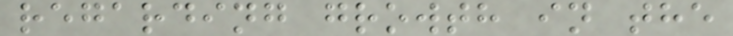regarding growth in the
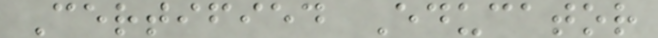Certified Educator
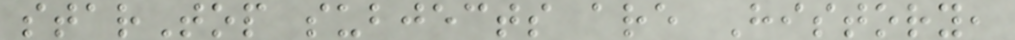starTop subjects are History,
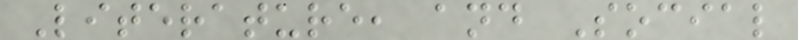Literature, and Social
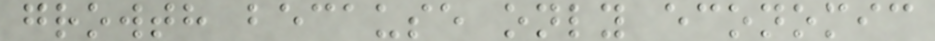growth because only economic
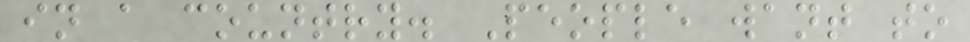in a country. People want to
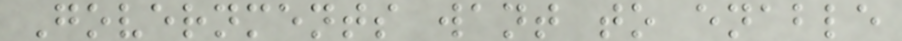Governments want to enable
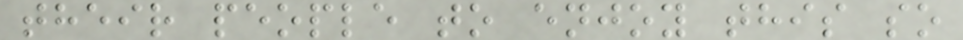their people to enjoy this so
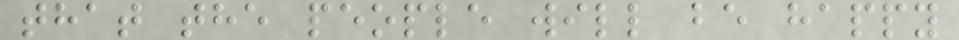that the people will be happy
